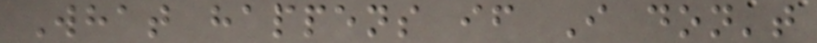What happens if I don't
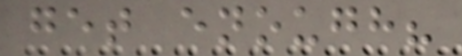get enough?
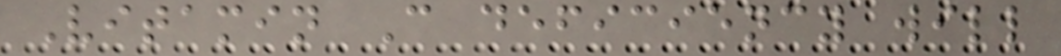Vitamin C deficiency will
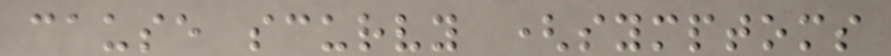cause scurvy (symptoms
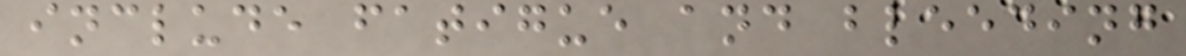include fatigue and bleeding
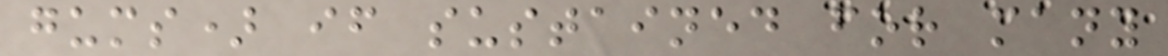gums) if sustained for many
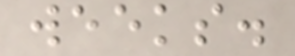weeks.
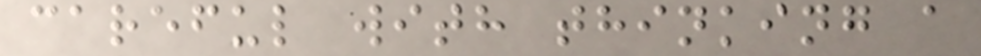careful with thinking a
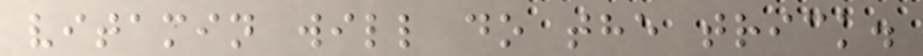vitamin will do the trick.
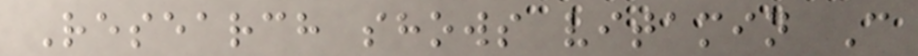Research shows vitamin C
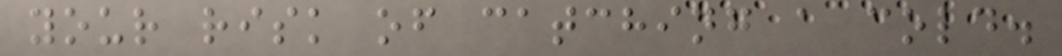your risk of catching a cold.
